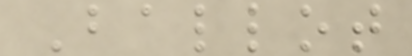Ballot
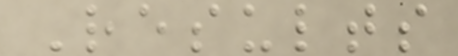Results
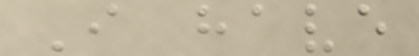I have
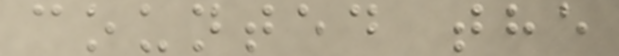counted the
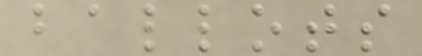ballots
